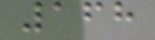168
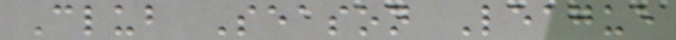Club Season League
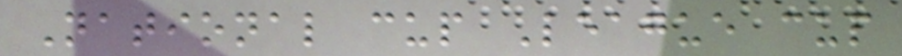National cup League cup
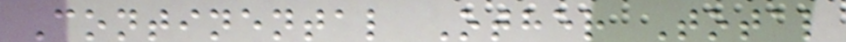Continental Other Total
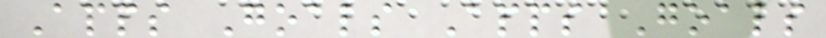Apps Goals Apps Goals
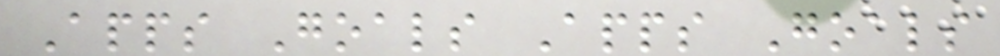Apps Goals Apps Goals
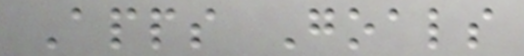Apps Goals
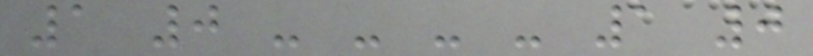1 0 - - - - 1 0
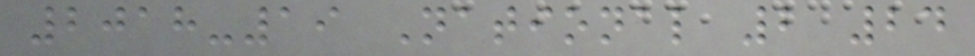2018-19 National 2 24
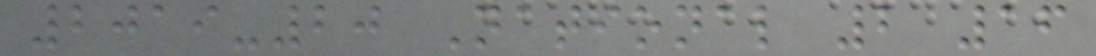2019-20 National 2 16
